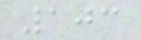103
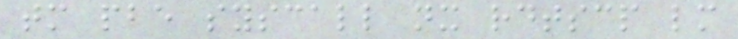tm pbe syscall nx rdtscp lm
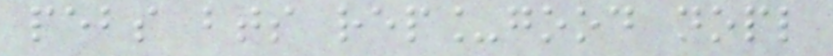pebs bts rep_good nopl
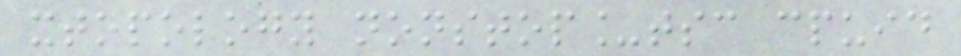xtopology nonstop_tsc cpuid
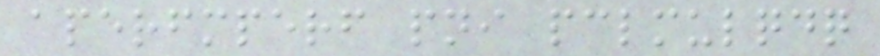aperfmperf pni pclmulqdq
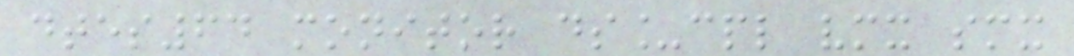dtes64 monitor ds_cpl vmx smx
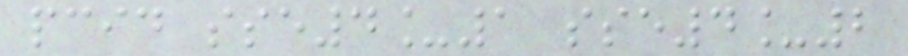pcid sse4_1 sse4_2
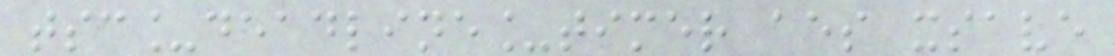tsc_deadline_timer aes xsave
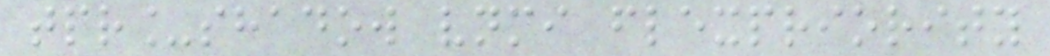tpr_shadow vnmi flexpriority
